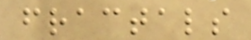fractals
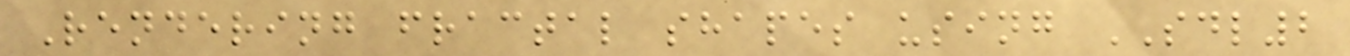Rendering fractal shapes using SDL2
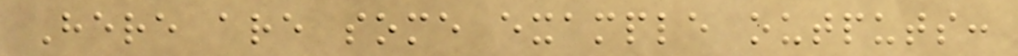Here are some example outputs:
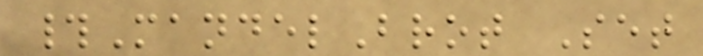#MandelBrot Set
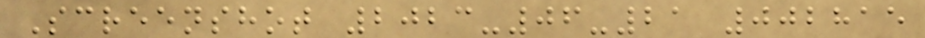Screenshot 2023-06-21 002815
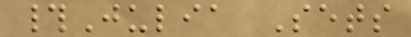#Julia Sets
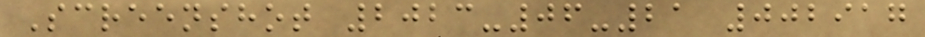Screenshot 2023-06-21 002917
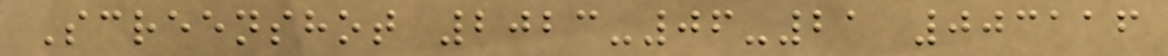Screenshot 2023-06-21 003116
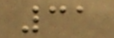31
